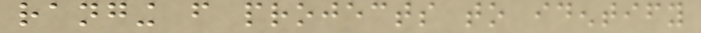ranging from projects to identify
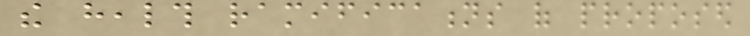the health ramifications of proposed
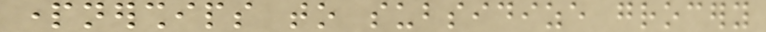partnerships to subsidize grocery
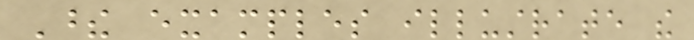These examples illustrate the
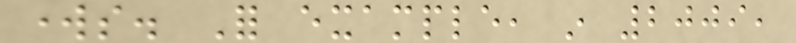works. For example, in 2009,
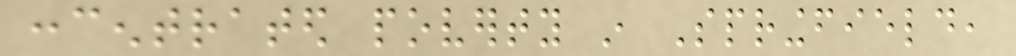concentrated poverty in Springfield,
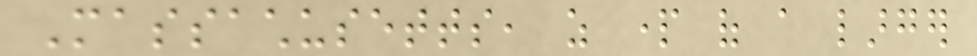Massachusetts, as part of a larger
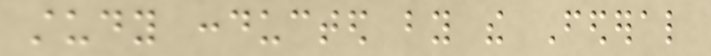study conducted by the Federal
